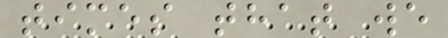times that we
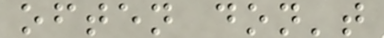often don't
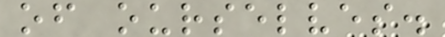of ourselves.
